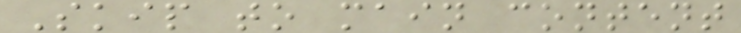Skip to main content
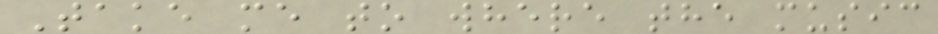Take me to where the music
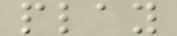play
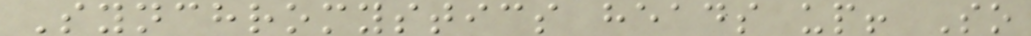Synchromystics heads up! So
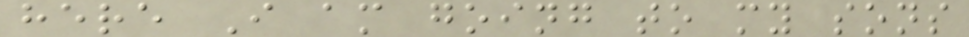here I am going to my sons
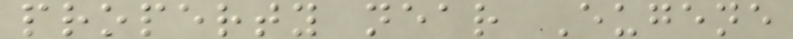property near Eugene
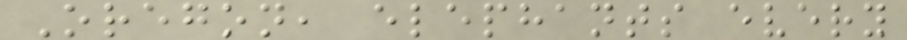Oregon, elephants every
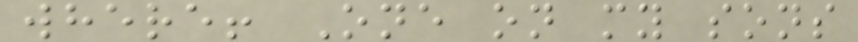where! One on my sons
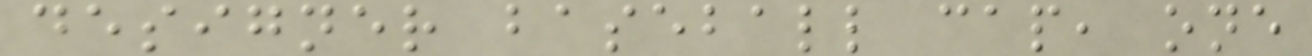designer baseball cap, one
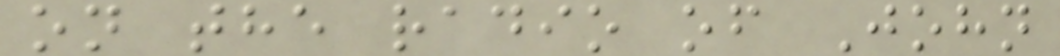on the radio of John
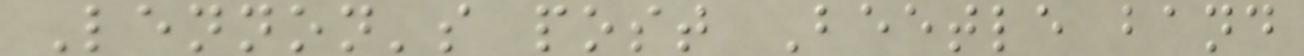Lennon's post Beetle band
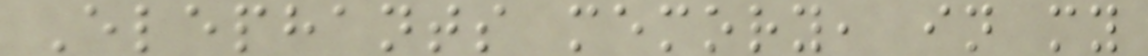Elephants memory, in my
